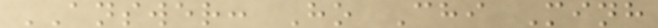ANSWER: Ho Chi Minh
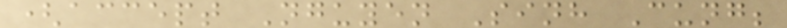(accept Nguyen Sinh Cung;
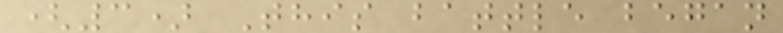(3) This battle began
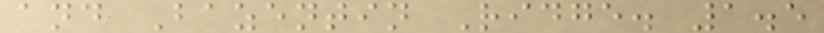and Bazentin Ridge. 1.5
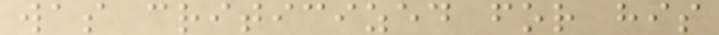was criticized for his
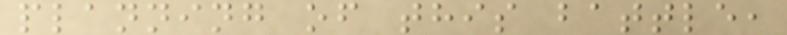planning of this battle,
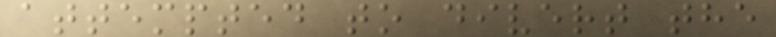attempted to divert the
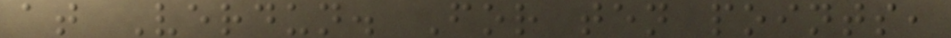at Verdun. For ten points,
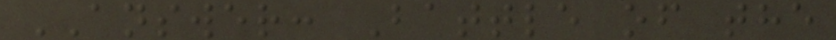ANSWER: Battle of the
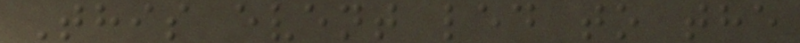This event led to the
